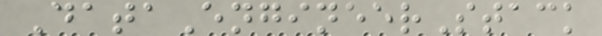DataEngineerStack
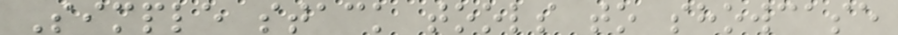Simple stack tools to showcase
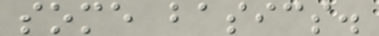some basics.
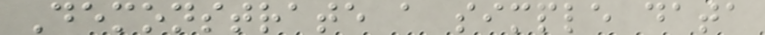Demonstrate a simple data
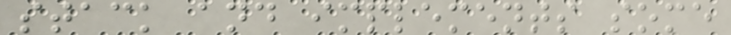stack and implements some
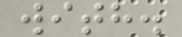with.
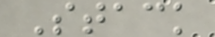Stack
